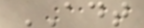ADT
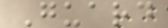Guard
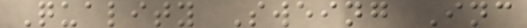Quality Sweing Inc
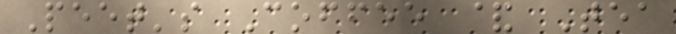Peet's Coffee & Tea
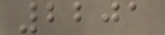2201
